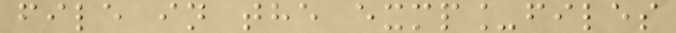file in the exmp_files
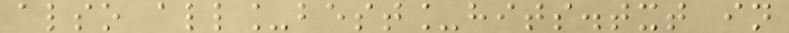also all_best_hits.txt in
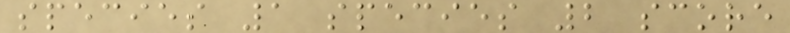species 1 species 2 score
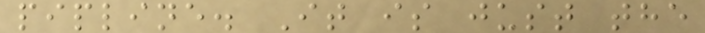pipline. It is just the
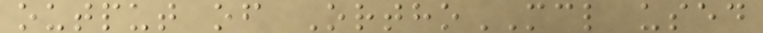output of OrthoMCL used
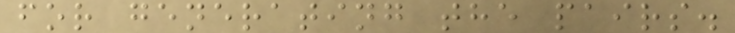for generating the pairs.
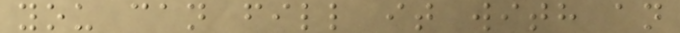you can fill it with an
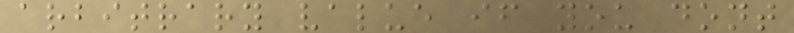arbitrary value if you dont
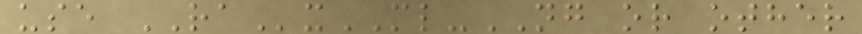use RAxML-NG or other
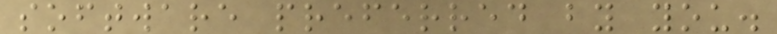software preferred by you.
